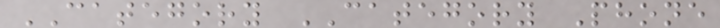CATEGORY CATEGORY Phone
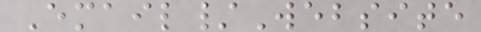Email/Website
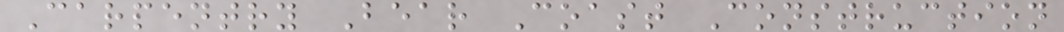Carpentry Bear Coast Construction
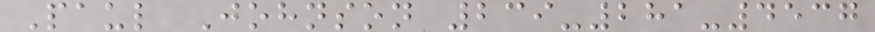Paul Johnson 239-281-4537
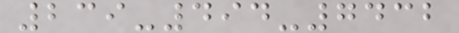239-494-7432
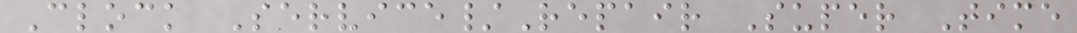Clock Service/Repair Super Time
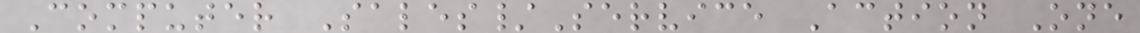Computer Sales/Service Action One
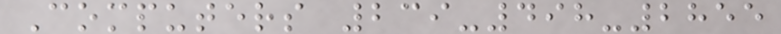Computers 239-498-2855
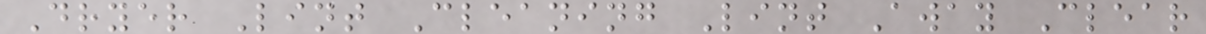Dryer Lint Cleaning Lint Away Clear
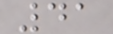41
